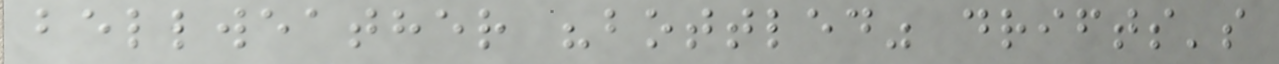bellweather "bottled" drifts's
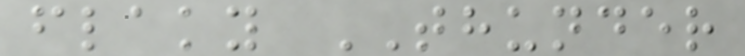flaky THUNDER
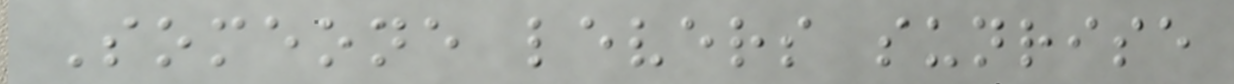Someone levers sunrise
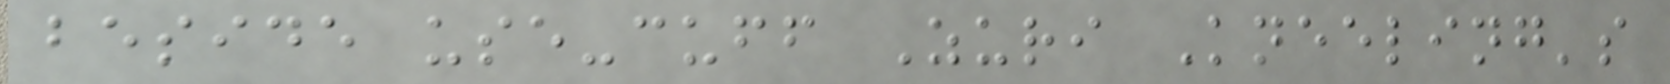beside use-cuff Zuri Kneeling's
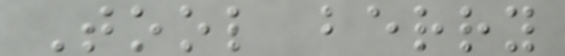Tool berry
